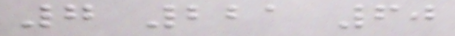7 221 60
